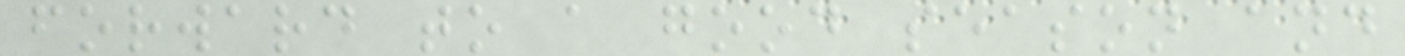forward to a good season and
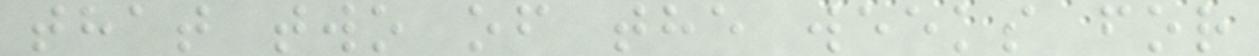that two of the weeks for
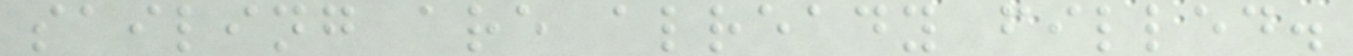sailing are already filled.
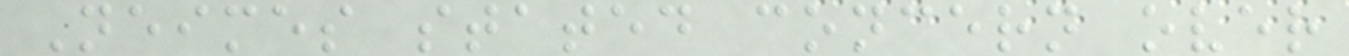Neimes stated concern over
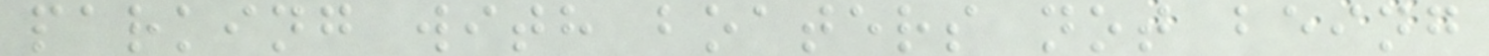parking with boaters not being
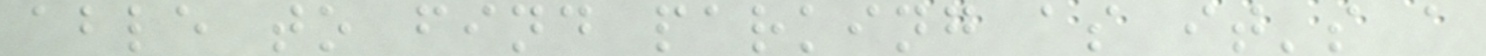able to find parking as it's a
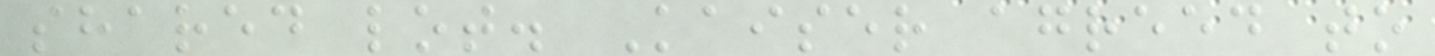shared lot. Kaiser agreed to
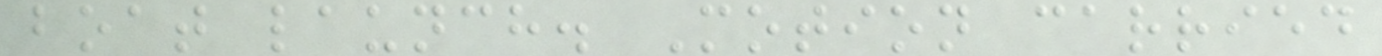boat launch. Motion carried
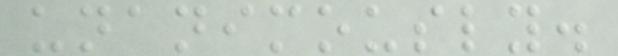unanimously.
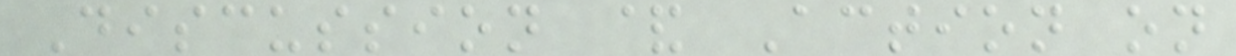Discussion & Action on
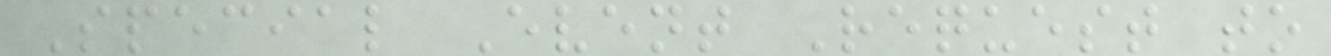Special Event Request to
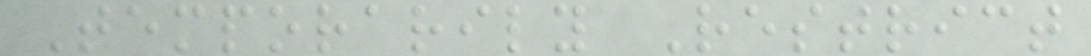Temporarily Restrict
